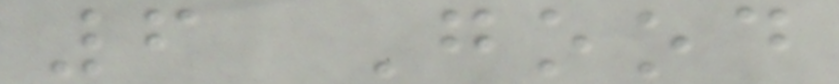6 Good
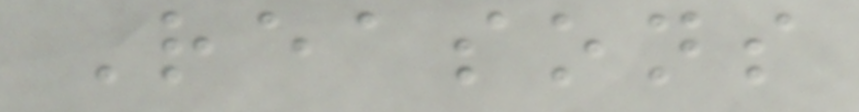Reasons
